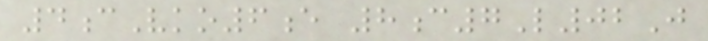4cVko6e 8c7L02J
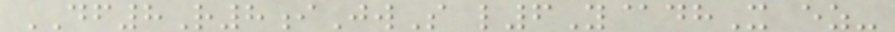DF8R8iJwS l6Y@dhX ez-
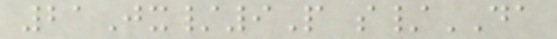21Jx/9P s/DA
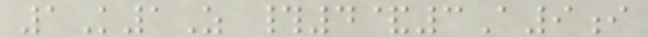1K1Z #4&3A9i
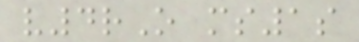v4rO ms1s
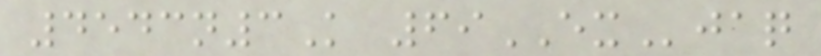4543n3K 69EXjaq
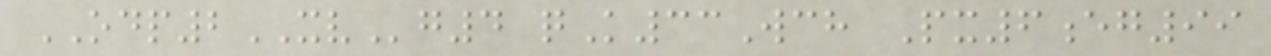ODP2XVg4 qK33Wch Px6eg99
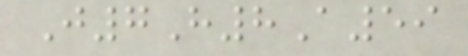J7H8A59
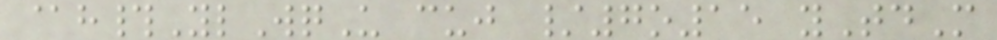@h#YlWqU cuj /7o15 yTdM
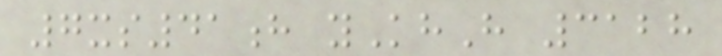7xs41h yKhH 3128
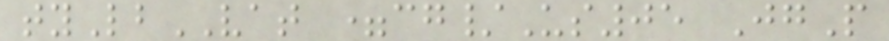tyLbVAT =cg/Us05 JgP
